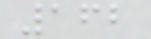162
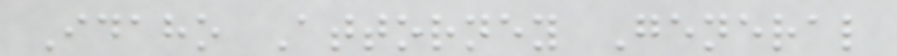Idaho Attorney General
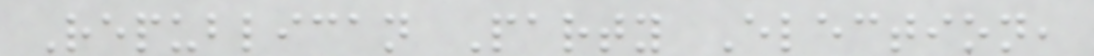Republican Party Election,
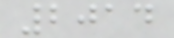2014
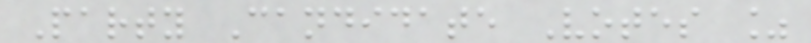Party Candidate Votes %
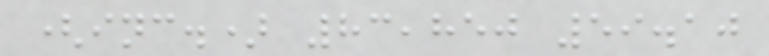(inc.) 83,850 59.10
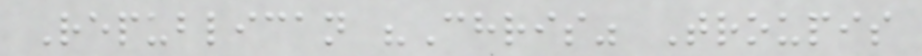Republican "Chris" Troupis
